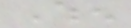When
